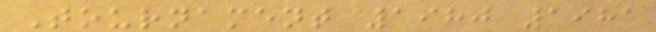Tournament 1980 1981
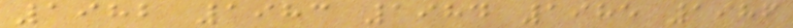1982 1983 1984 1985 1986
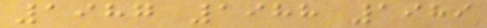1987 1988 1989
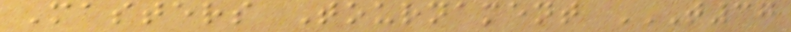Masters Tournament T37
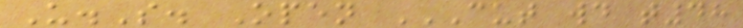U.S. Open CUT WD T48
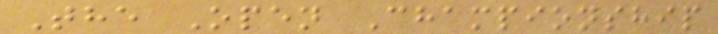The Open Championship
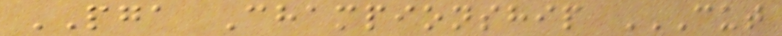PGA Championship CUT
